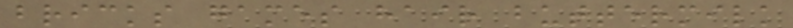bricks games hair buttermilk
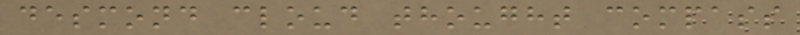desmond cloud thought compass
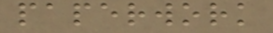paperwork
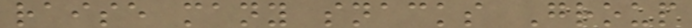raise many snacks Group
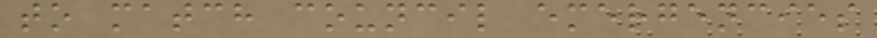to match council emergencies
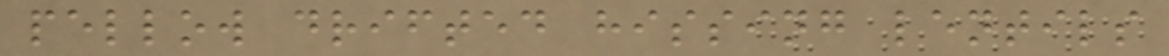pellow drifted hissing lentils
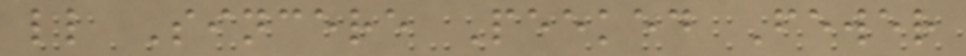ll Sincere Peeked Fewer
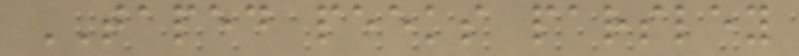TAPED peeks parsley
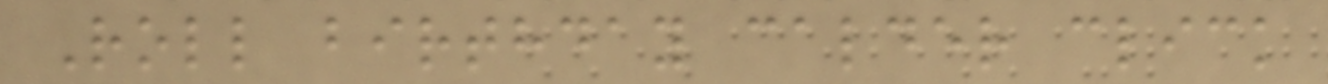Roll birthday calder click
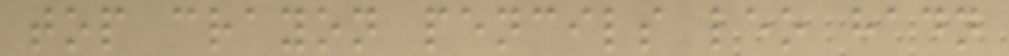top crayon pencils leo hadn
